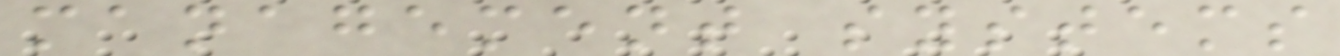management systems
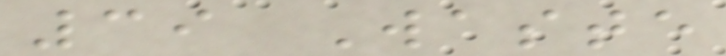39 Waste
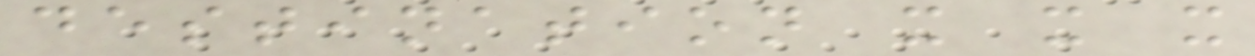destination x x x
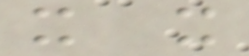x x
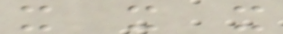x x x
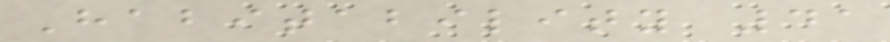Habitability 41
